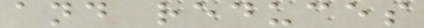and reduces
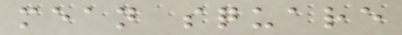mean square
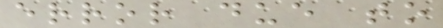error due to
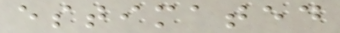estimated
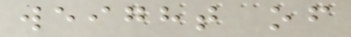weight of
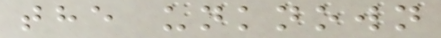the unknown
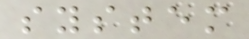system
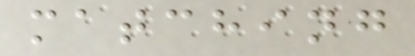matching
